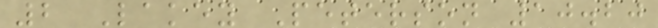2 Lakey Peterson 10.20
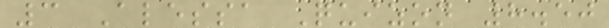3 Alessa Quizon 8.50
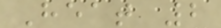Heat 2
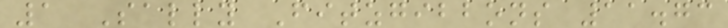1 Sally Fitzgibbons 11.73
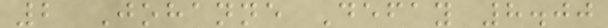2 Johanne Defay 8.00
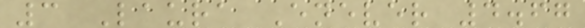3 Laura Enever 4.67
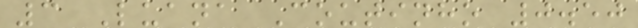3 Luana Coutinho 0.50
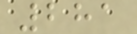281
